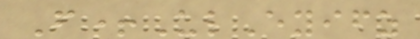F+UlEyifz
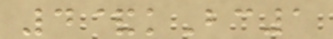4&kBc1
